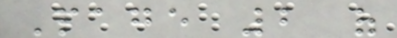Page 2 of
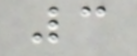3
